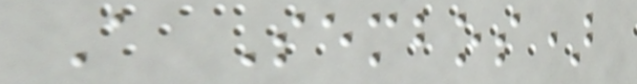A Sembos)
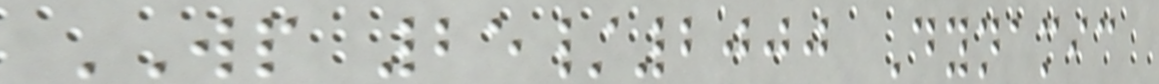WP 25/2000 Dynamic
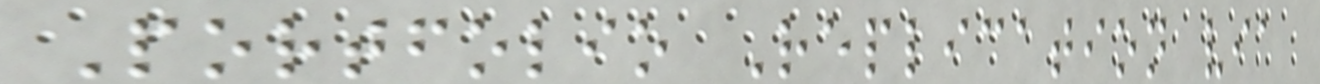Portfolio Replication via
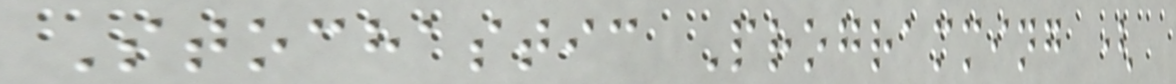Stochastic Programming (
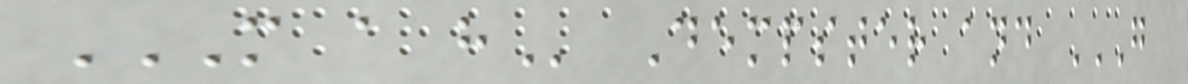M A H Dempster and G
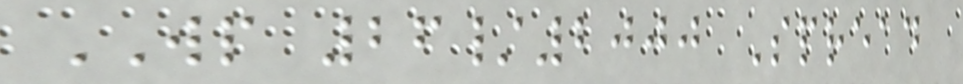WP 26/2000 Spread
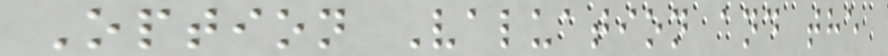Option Valuation and the
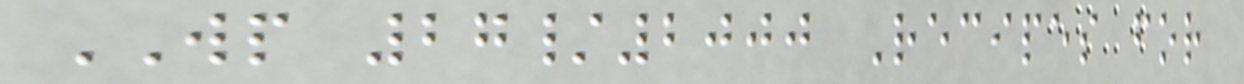WP 27/2000 Recipes for
